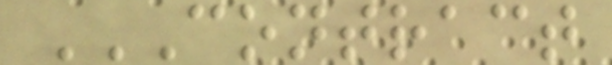CONTRACT
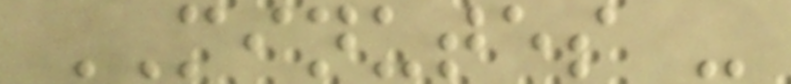MINUTES -
